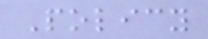Policy
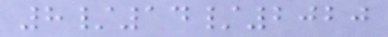8/14/2020
